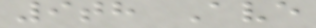9th Ave
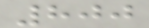800
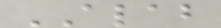ALAB
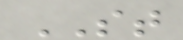ST
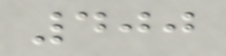400
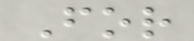For
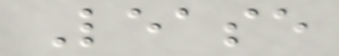Lease
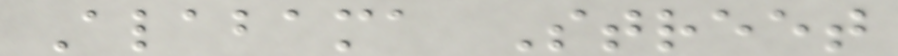Alabama Street
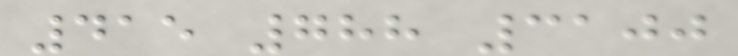415 788 3100
